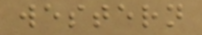western
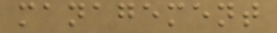management
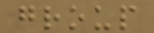group
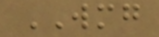WMG
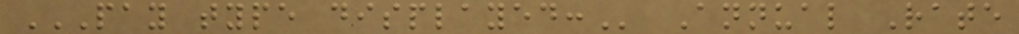PAY TYPE DISPLAYED: Annual Rate
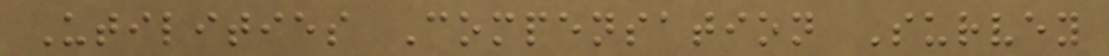Utilities Compensation Survey
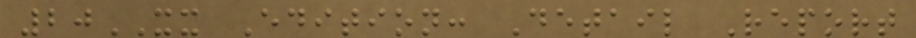20XX Edition: Detail Report
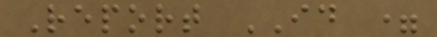Report ID =
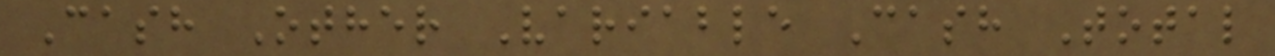Cash Other Variable Cash Total
